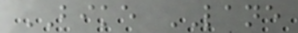BIKE LANE
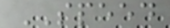SPEED
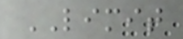LIMIT
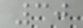30
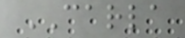CARLA
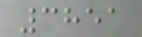3851
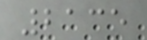2135
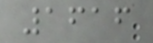1616
